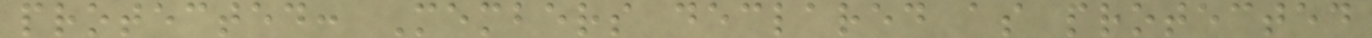protected: Members declared as protected
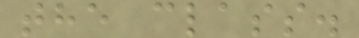the class.
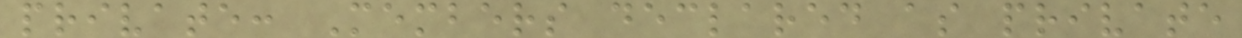private: Members declared as private
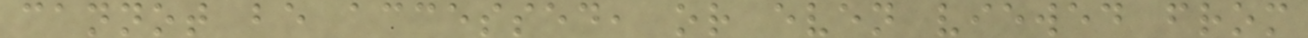cannot be accessed, or even viewed from
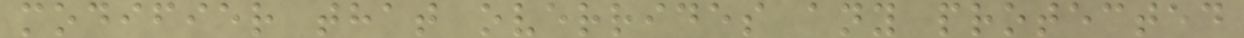modifier that overrides any protected
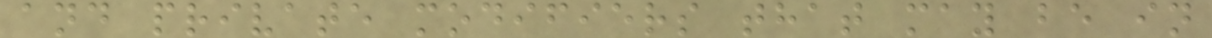and private modifiers that may be in
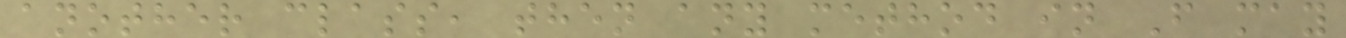another class, then any method in F may
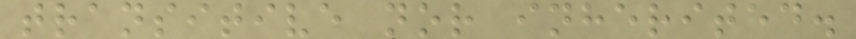transitive nor inherited.
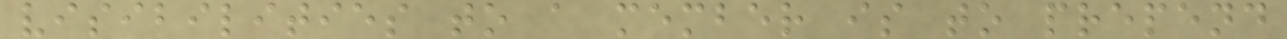visibilities to a member is to prepend
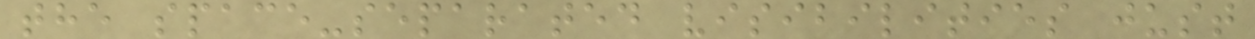the space-separated visibilities just
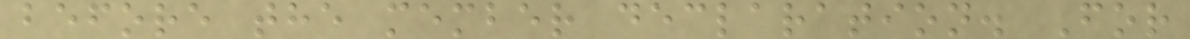before the member declaration. For
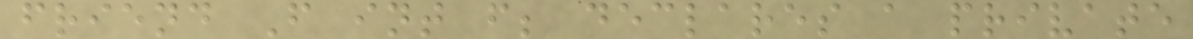friend F int f; declares a private
